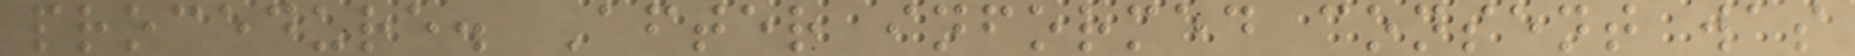procedure. After informed consent was
